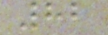82
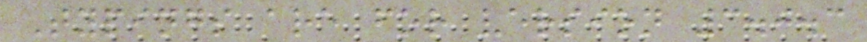Typings are for version 3.0.3
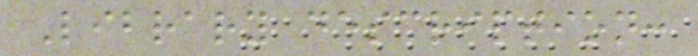Library description:
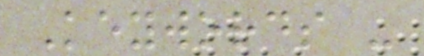Keywords -
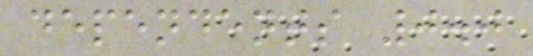dependents 0.0
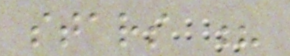stars ?
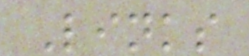Links
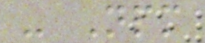- Npm
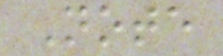Note
